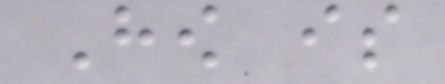How is
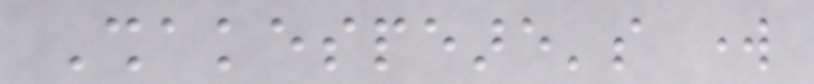Shakespeare's work
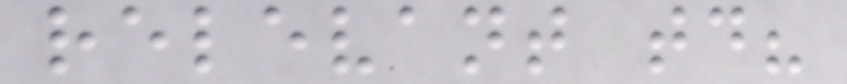relevant today?
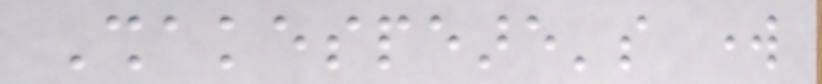Shakespeare's work
